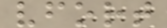vfort
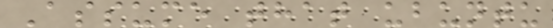Assume that ubuntu
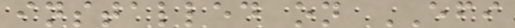installed on EFI
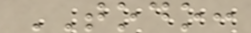TODO:
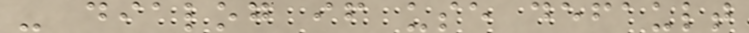- dialog if use default
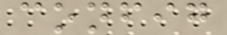config
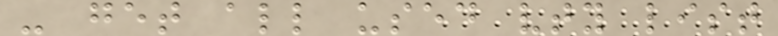- get all used vty list
